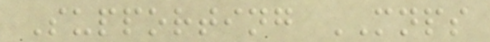Supporting MNPS
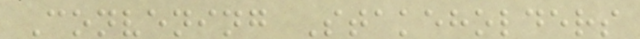Convening Stakeholders
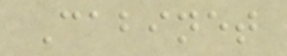Cabinet
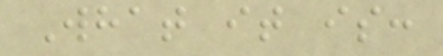What it is:
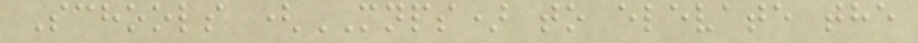Schools (MNPS) to elevate the
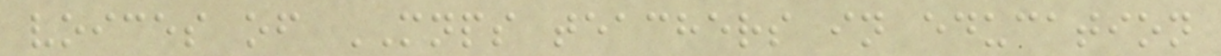voices of MNPS teachers in education
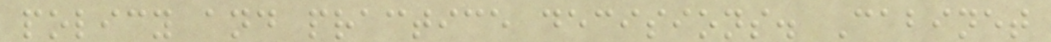policy and practice decisions. Cabinet
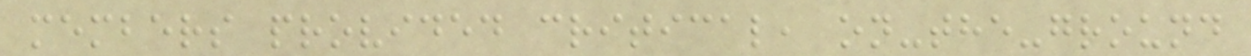members provided critical, on-the-ground
